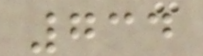734
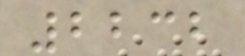2232
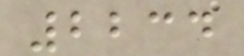2234
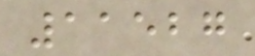11527
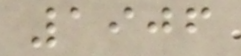1906
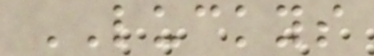LUCKYS
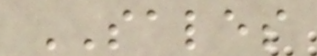SALES
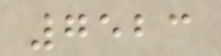7523
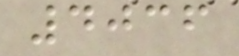4036
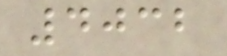4032
